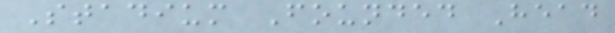Stadium Founded Head
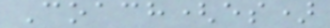Coach(es)
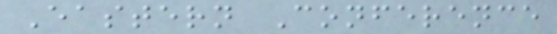Eastern Conference
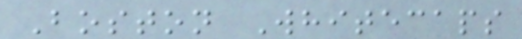Boston Whitecaps
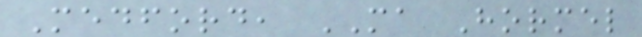Medford, MA Hormel
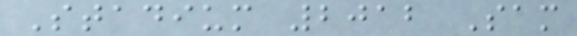Stadium 2012 Sam
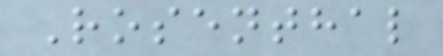Rosenthal
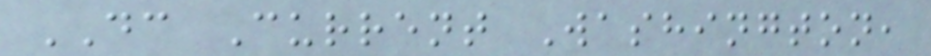DC Current Washington,
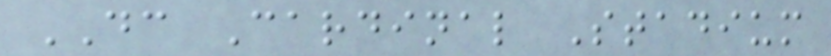DC Cardinal Stadium
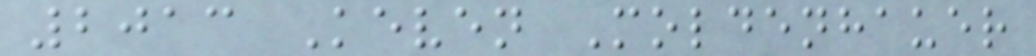2013 Keven Moldenhauer
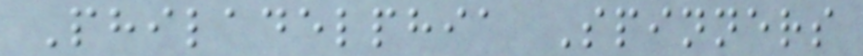Philadelphia Spinners
